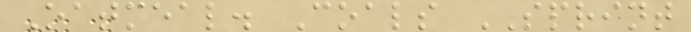Oatmeal. Coals SPRINT
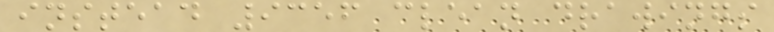instead 9356 clean drawings
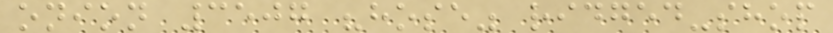onion 3507 "hose" ridged-shop
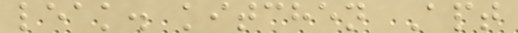leak. kitchen Apt
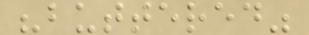"buttered"
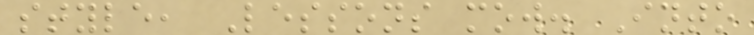style, Lessons mow. Into
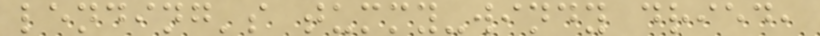lending's tummy-windy dried,
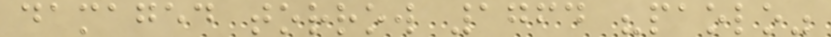damaged torrow 1764 "paolo"
